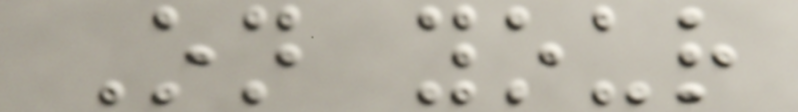On your
